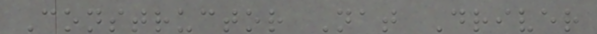Constructor Nat Driver
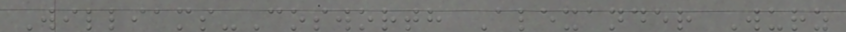Williams-Cosworth Alexander Wurz
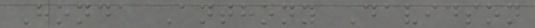Honda Anthony Davidson
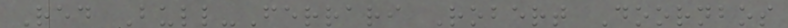Red Bull-Ferrari Robert Doornbos
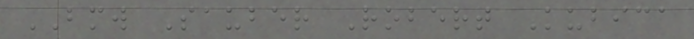BMW Sauber Robert Kubica
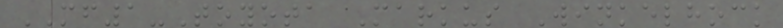MF1-Toyota Markus Winkelhock
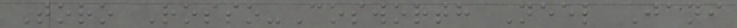Toro Rosso-Cosworth Neel Jani
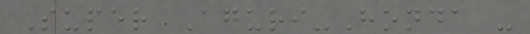Super Aguri-Honda -
